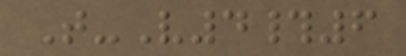T-V4#6
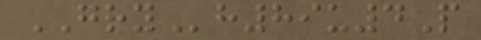GRYh89u4P
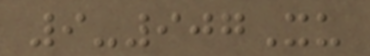9-907Xu
